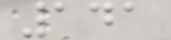141
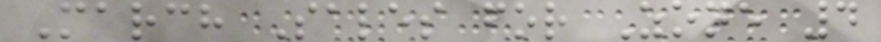March Sales for Zone 4
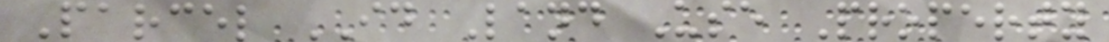Parcel ID Land Use Property
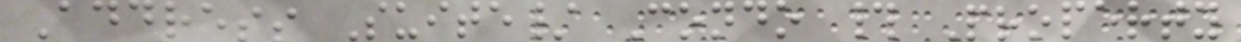Address Suite/ Condo # Property
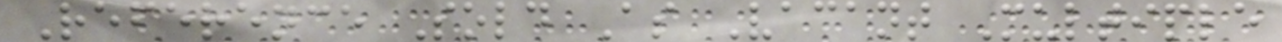Reference Sold As Vacant Multiple
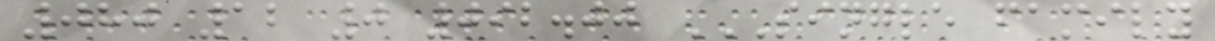080 12 0 092.00 SINGLE FAMILY
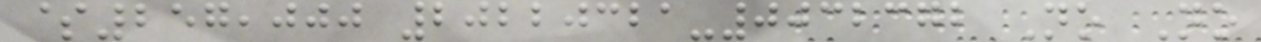$257,000 20220321-0032372 No No
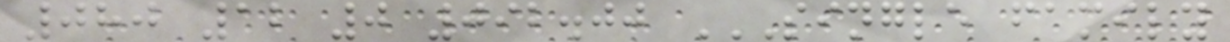080 12 0 092.00 SINGLE FAMILY
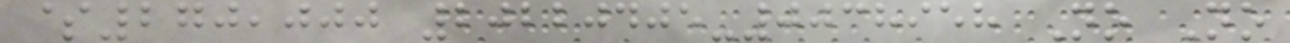$270,000 20220405-0038958 No No
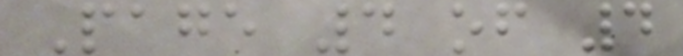Page 4 of 4
